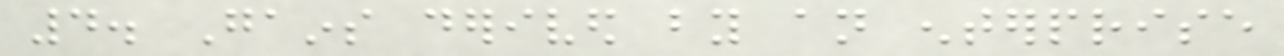4. Gains derived by an enterprise
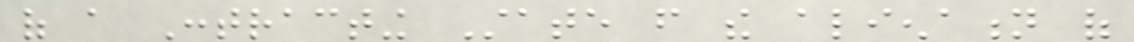of a Contracting State from the alienation of
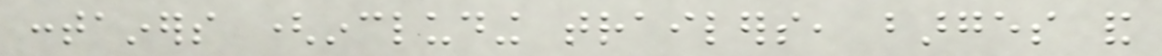containers (including trailers, barges and
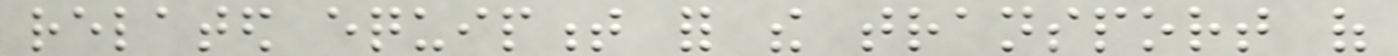related equipment for the transport of
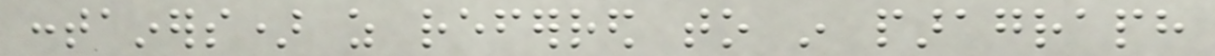containers) as referred to in paragraph
